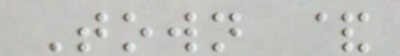Town &
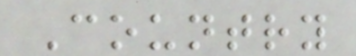Country
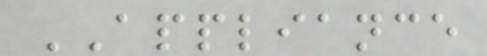APPLIANCE
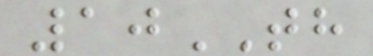10TH
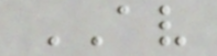AV
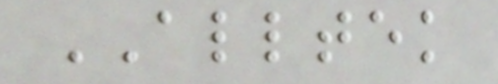ALLTEK
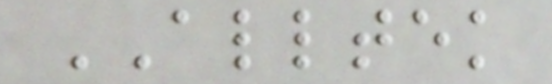ALLTEK
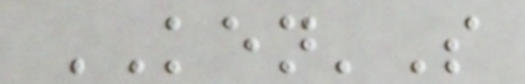KEN'S
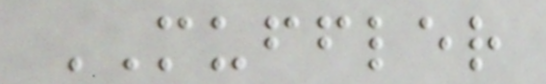MUFFLER
